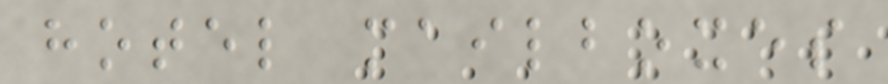hotel mailboxes
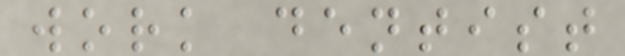work dentist
